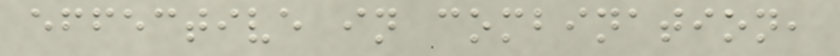effective in combination,
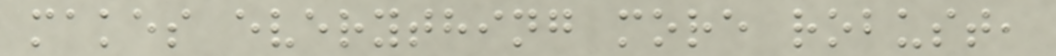makes everything more robust,
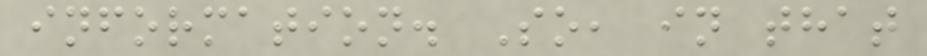information. So, in that
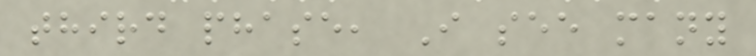third phase, I see many
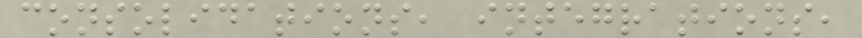consolidations, integrations,
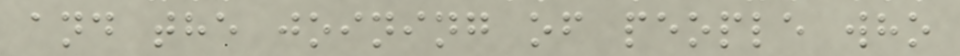and the joining of people who
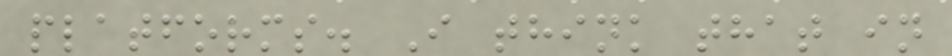platforms. I think that in
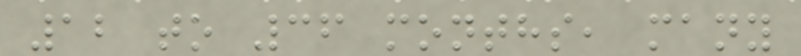12 to 36 months, many
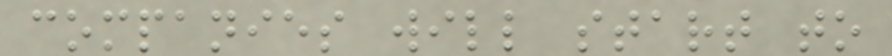companies will start to
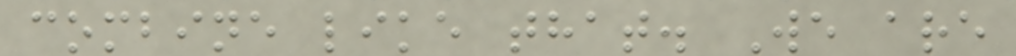combine like that. We are
